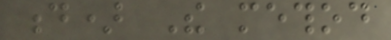d) The method
